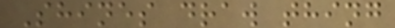Shines draw thing
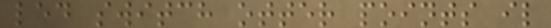led switch otter points il
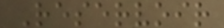Reservoir
